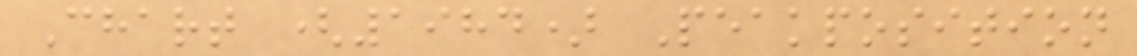Chart (1984) Peakposition
